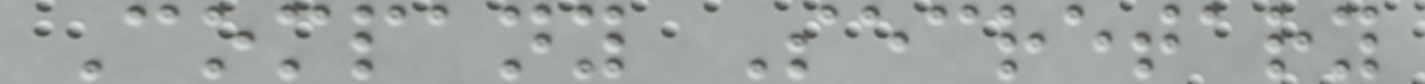Company Secretary
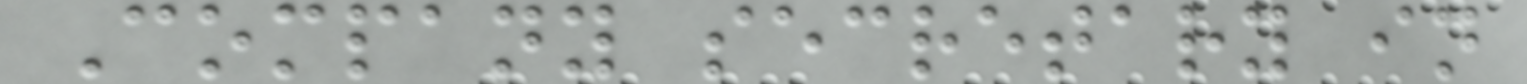Company secretary in
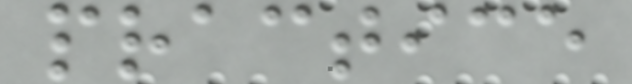practice
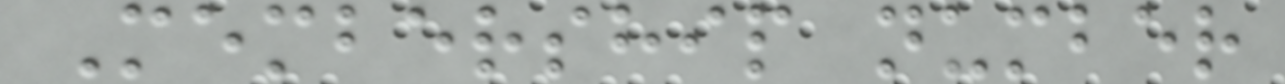Membership number
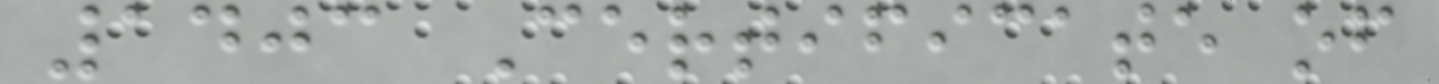1403 Certificate of
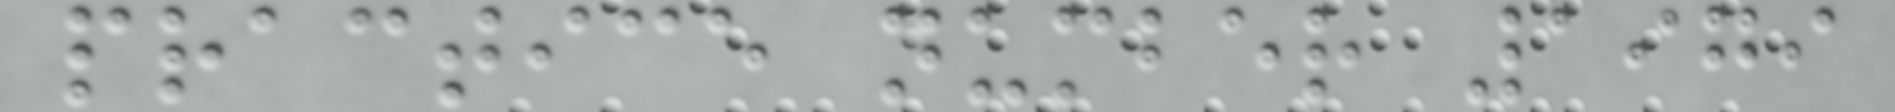practice number 1979
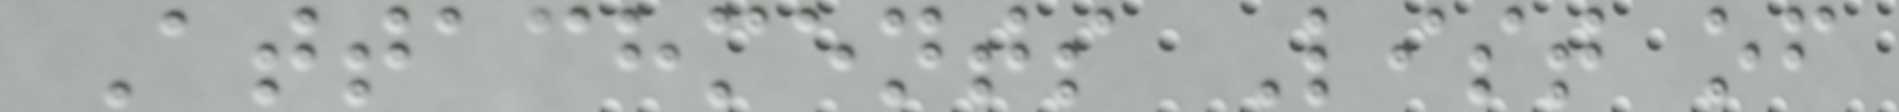Attachments List of
